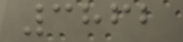3862
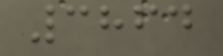3864
